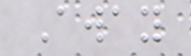Away
